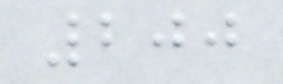200
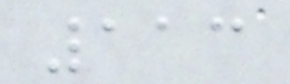113
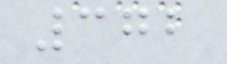372
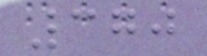370
